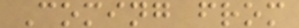Coming from
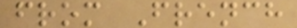from French
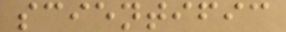scientific
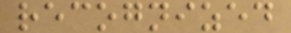recognized
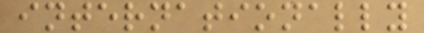internationally
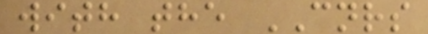with the CNRS
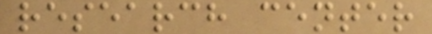research center
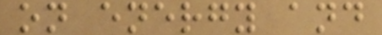on energy and
